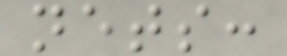nets:
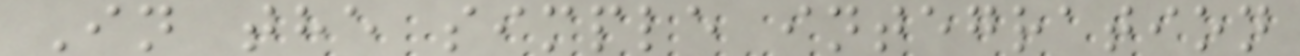In the simple integration
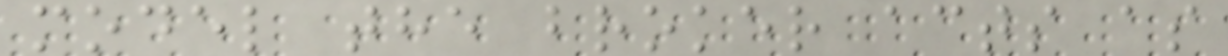model the broker acts as
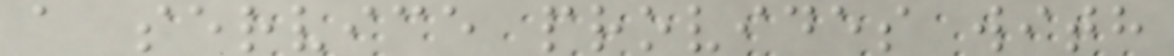a service provides with
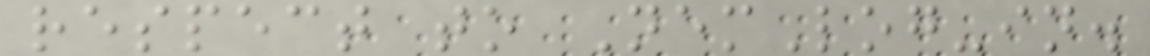respect to NemLog-in.
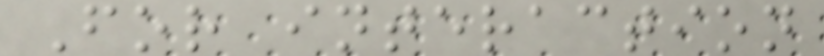For interaction
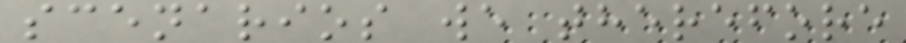scenarios we therefore
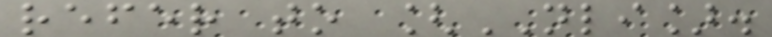refer to [NLI].
